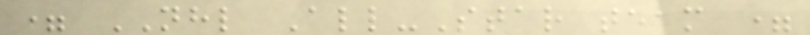= NHL All-Star team =
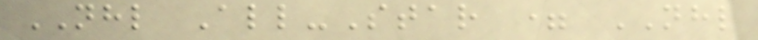NHL All-Star = NHL
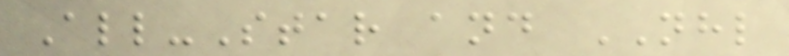All-Star and NHL
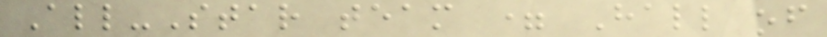All-Star team = Hall of
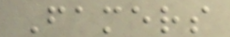Famers
